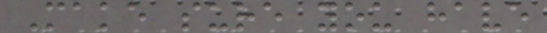Make sure you have
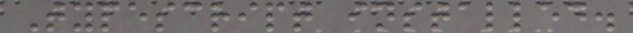Typescript installed.
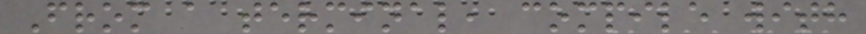From a terminal, compile with
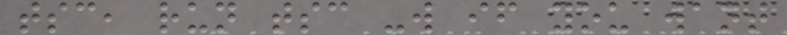tsc, run tsc -w if you want
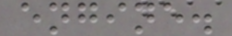engine.
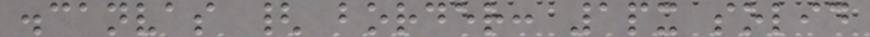.canvas { border: 1px solid
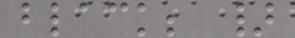black; }
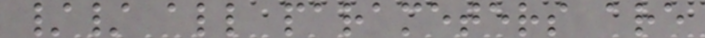// all parameters are
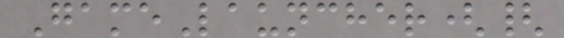GameLauncher({
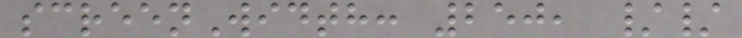screenWidth: 250, //
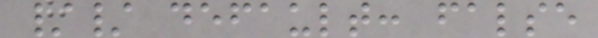// default: false
